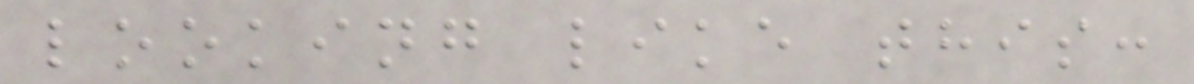looking like this:
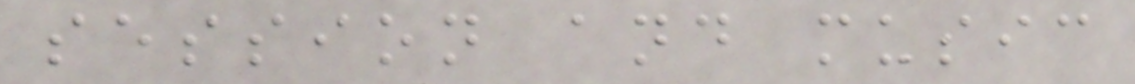session and music
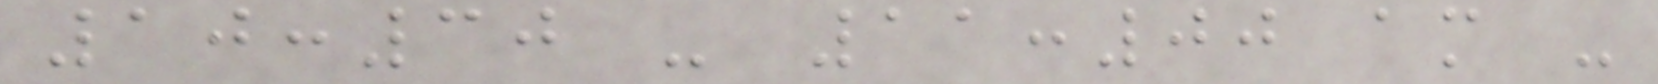10:30 - 11:00 am -
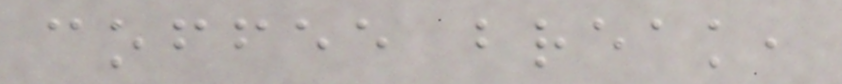coffee break,
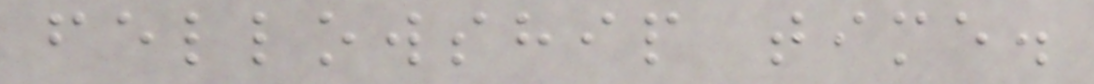fellowship time.
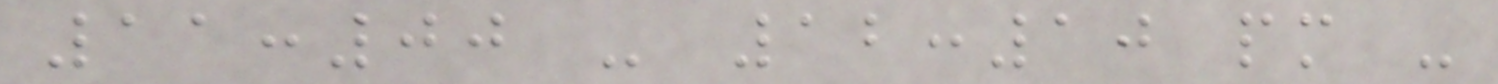11:00 - 12:10 pm -
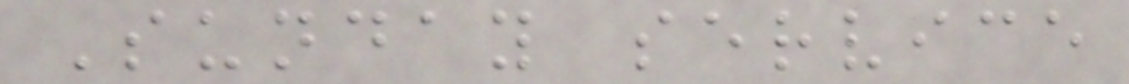Sunday service
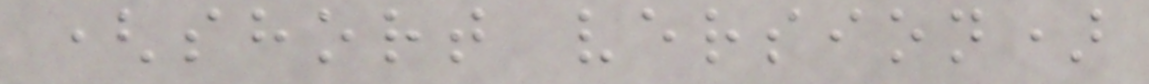(short version)
